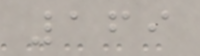169
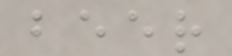beer
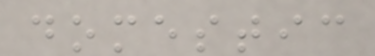domestic
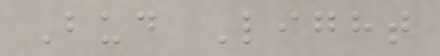Bud Light
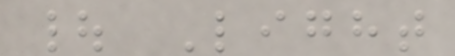| Light
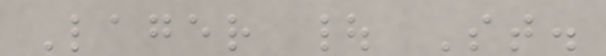Lager | St.
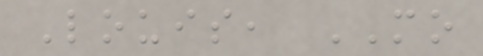Louis, MO
